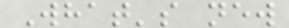What's new
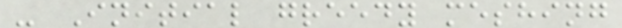- Initial greedy meshing
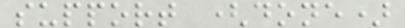support (done)
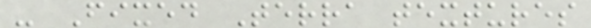- Fixed Terra textures
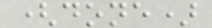(done)
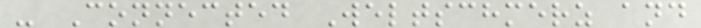- Connected Weltschmerz and
